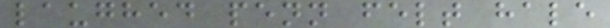laughed penn felt hale
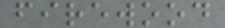firewood
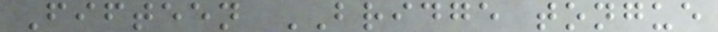Fifteen BRIDGE tongue
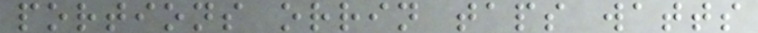portions orrin taps watts
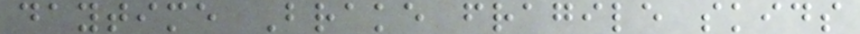daytime Brake fragile skids
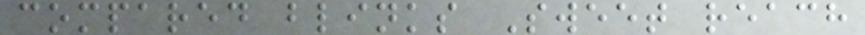compared blinks Sweet reach
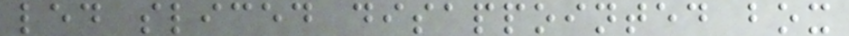led sliced disappointed box
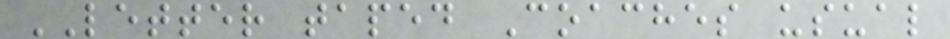LETTER taped Coaches usual
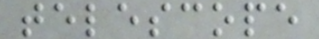telescope
